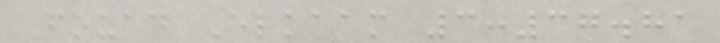Fouad Elkaam 3:37.81
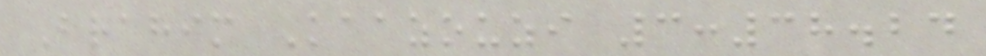Brahim Kaazouzi 3:38.24
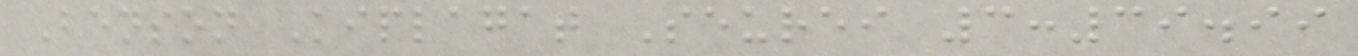Benson Kiplagat Seurei 3:39.99
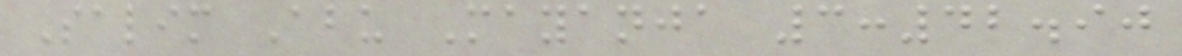Salim Abu Mayanja 3:42.90
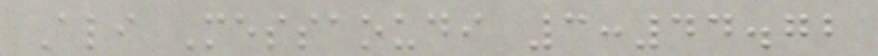Ali Messaoudi 3:44.72
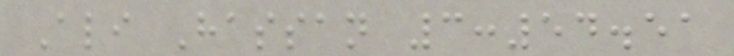Ali Hassan 3:54.51
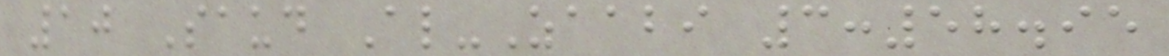10 Saud Al-Zaabi 3:58.95
